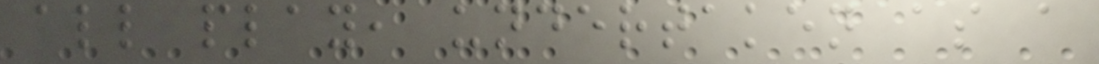all play, undertaken as a
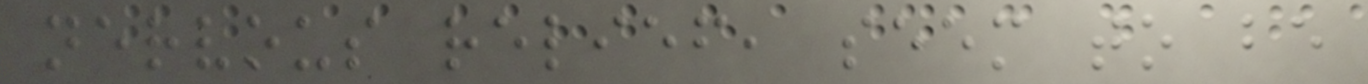nervous relief, seem to be
